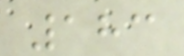183
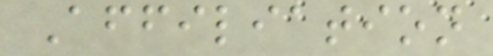Affiliation
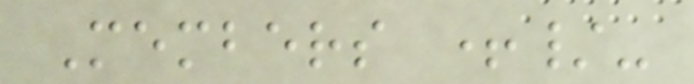Members +/-
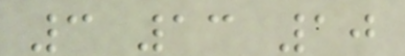3 13 10
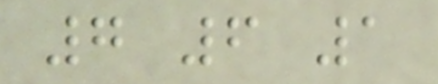7 6 1
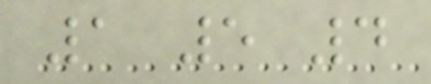1 5 4
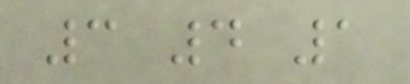3 4 1
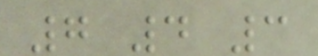7 4 3
